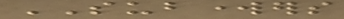SUBWORKERS
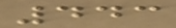443
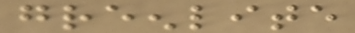greenlite
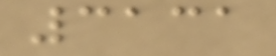3131
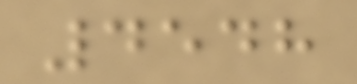4548
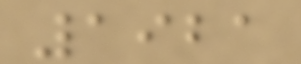1921
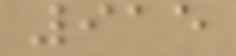915
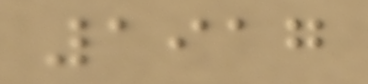1917
